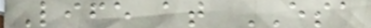Life at ESA
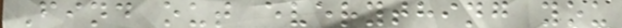Find out everything you
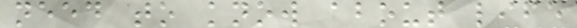need to know about life
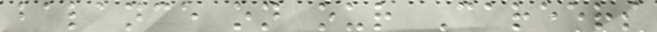balance on our Careers
